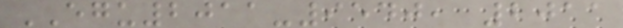EGU2011-9540, 2011
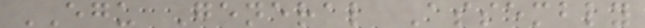EGU General Assembly
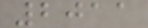2011
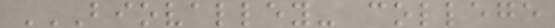BIOVALLEY- COLLEGE
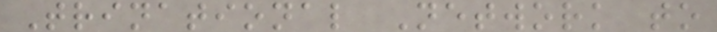Trinational Network to
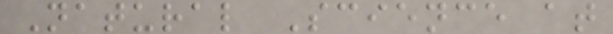Natural Science at
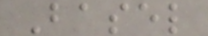Basel
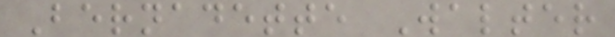Bernadette Walter
